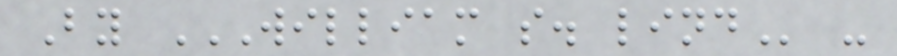By WILLIAM S. LIND -
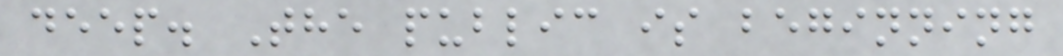deep. The public is beginning
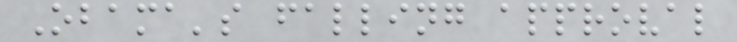Obama's falling approval
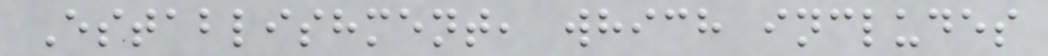Establishment, which includes
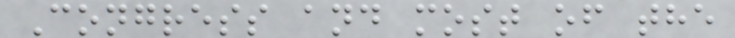Congress and most of the
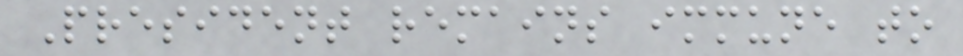President remains immune to
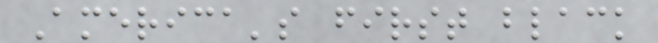America's first black
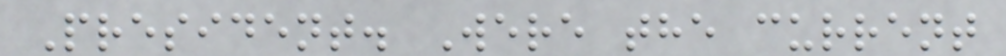President. Were the current
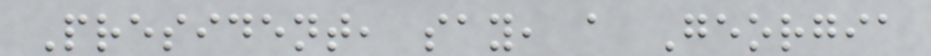President, say, a Georgia
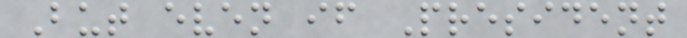But even if President
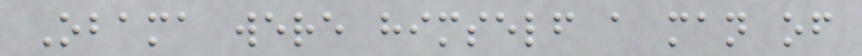Obama were himself a man of
